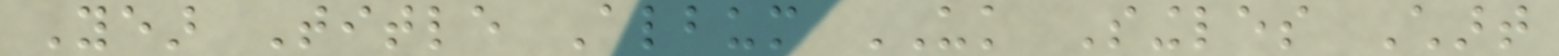Year Title Album UK Singles Chart
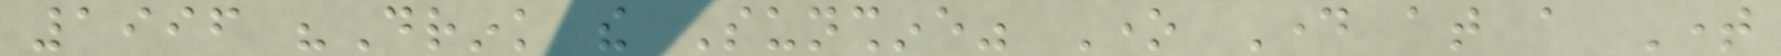1996 "Drink the Sunshine" One Day at a Time
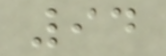94
